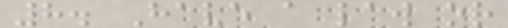8. Have a law or
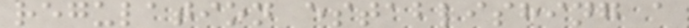regulation establishing a
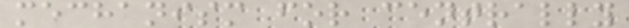mechanism for centrally
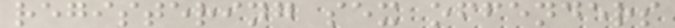registering sex offenders
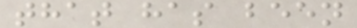that has been
